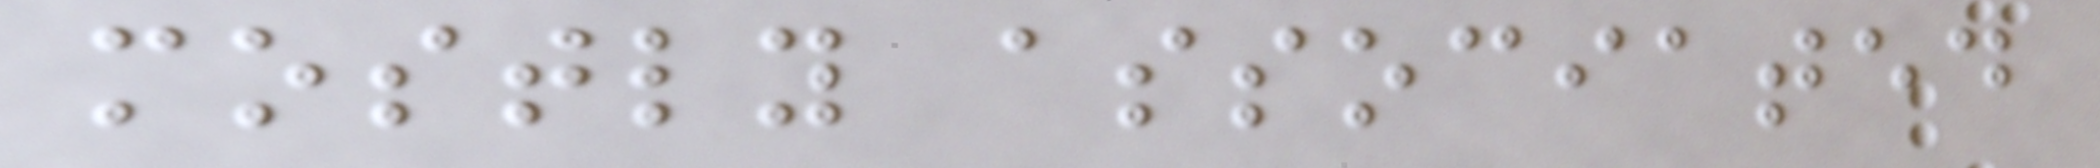mostly associated
